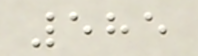585
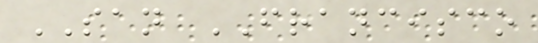SAN FRANCISCO
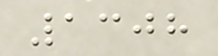1308
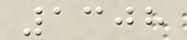1308
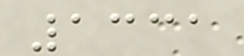1331
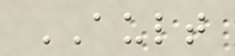AULT
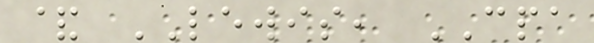& LEWIS, CPA
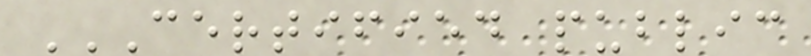CERTIFIED PUBLIC
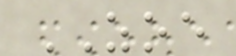ZOE
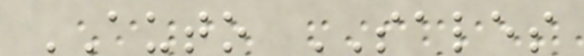AUTO SALES
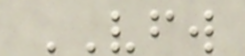VFW
